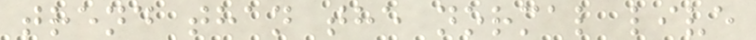trend than the normal live
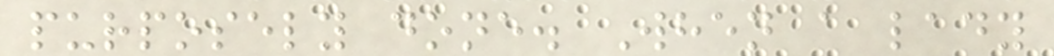purposely done. When a lady
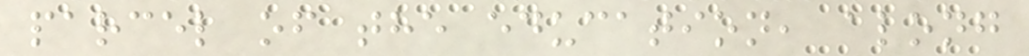parcel of the education, along
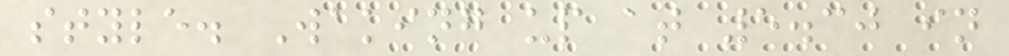style. Waking up at 5.30 in
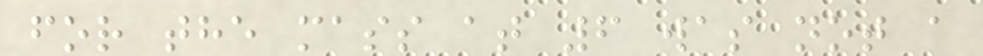for the mass at 6 was not a
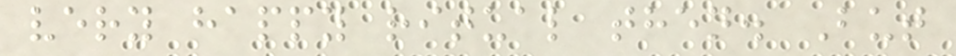very happy ritual then. But
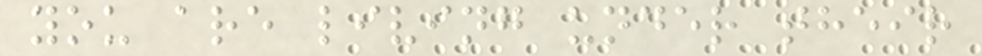you are living under their
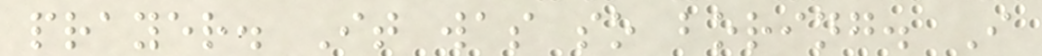prayer. It was so boring. I
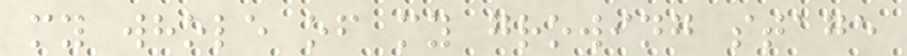my whole of my growing stage
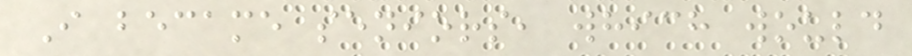I became seniors, which would
